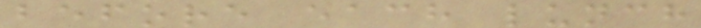before each lunch
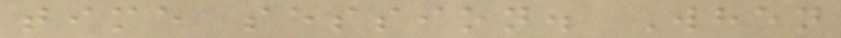time session. When
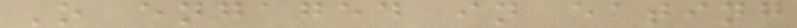O engaged in eating
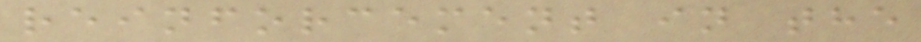reinforcement in the
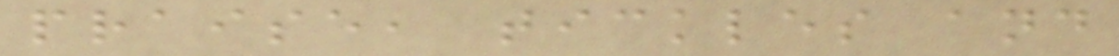praise, tickles and
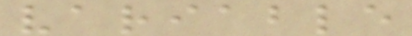variable
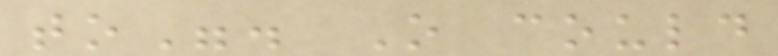to". O could
